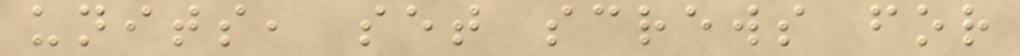units, set screws for
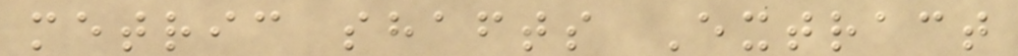metric shafts Extract
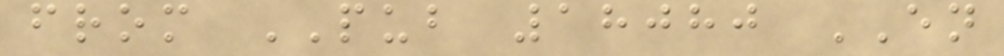from PUB 18080 EN
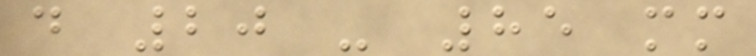d 20 - 85 mm
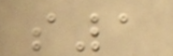s1
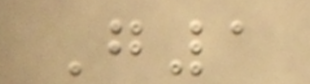G1
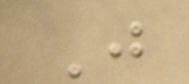J
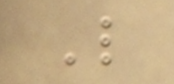L
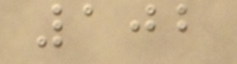102
